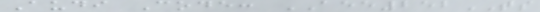Audi Code: AEE252TS
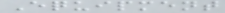Equipment
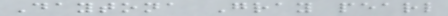Daytona Gray pearl
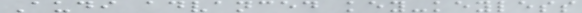Audi advanced key-keyless
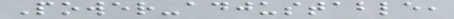Power-adjustable,
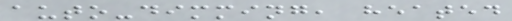auto-dimming, heated
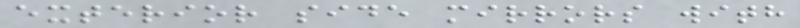exterior side mirrors with
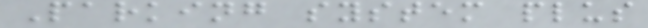Parking system plus
